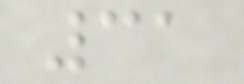31
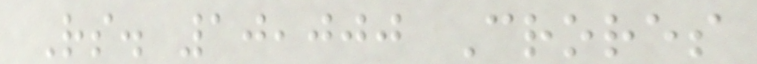Rs. 10,000 Crores
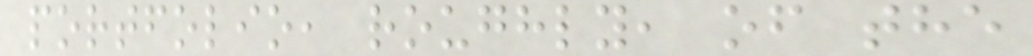portfolio, roughly, of the
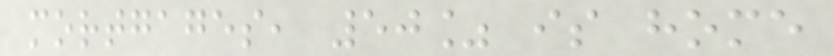mortgages, 50% is home
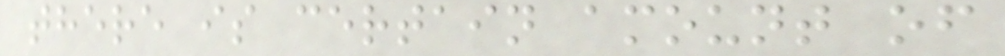there is certain amount of
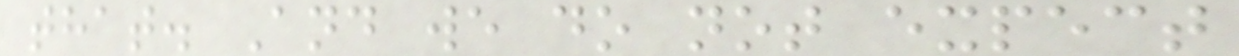that. And we do not expect
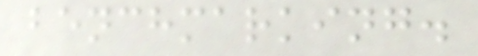benchmarking.
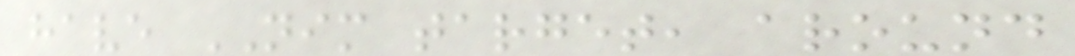have NIM target, around
